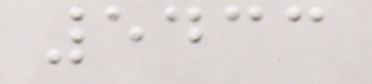5433
